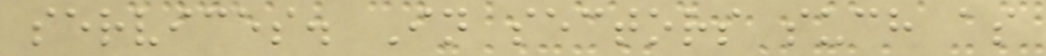services. In sectors such as
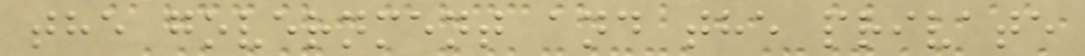the government and the private
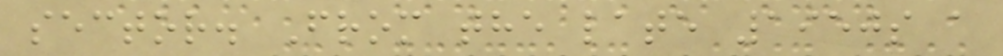sector. From the late 1950s a
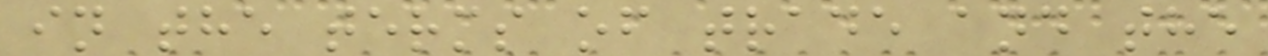in the terms of trade and the
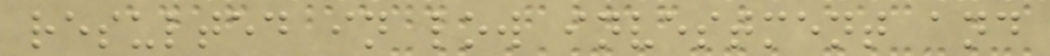resulted in low investment and
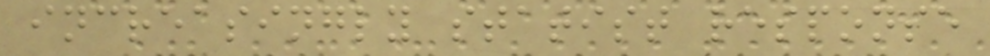increasingly statist response
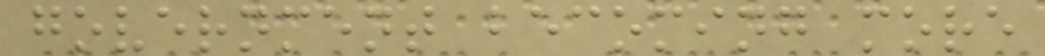government becoming more
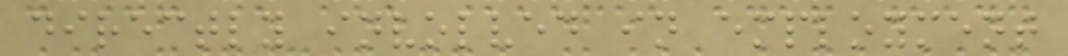directly involved in employment
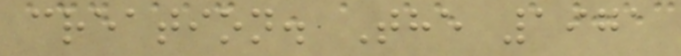creation. The 1971
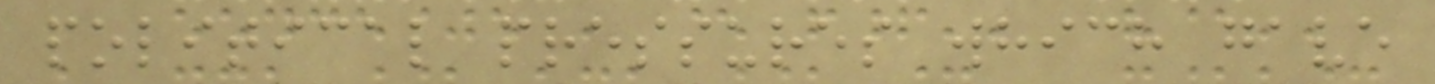political pressures which gave
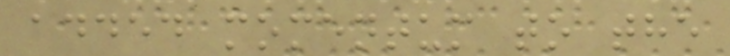added momentum to the
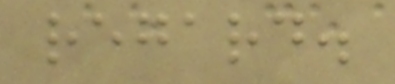regard.
